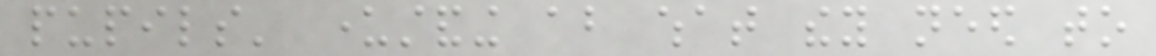pupils' understanding about what they need to
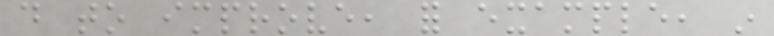do to improve, for example, in
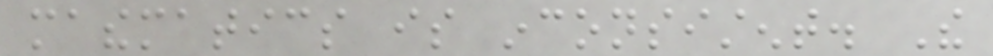mathematics is inconsistent. The
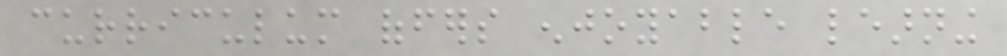curriculum offers enjoyable learning
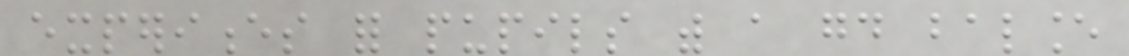experiences for pupils with a good balance
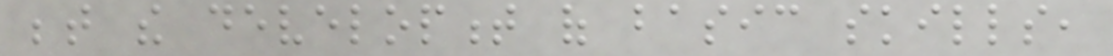between the development of basic skills,
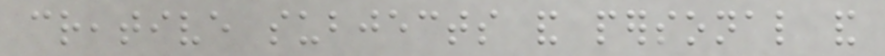creative subjects and personal and
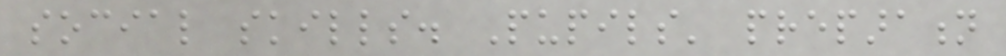social skills. Pupils' preparation
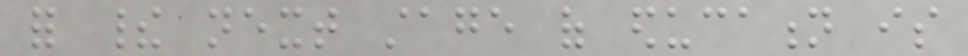for their next stage of education is
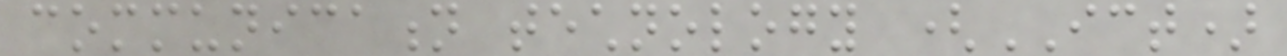communication technology (ICT)
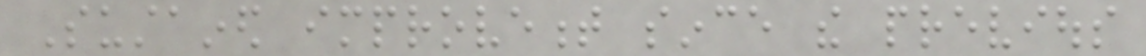Sustained improvement since the previous
